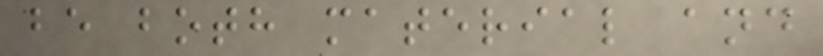be both material and
